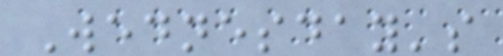Wednesday's
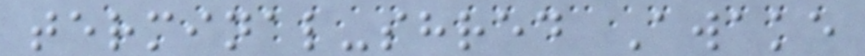terminal-shred Awake
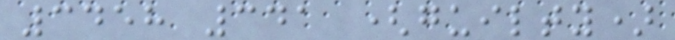3458 341 (guilty)
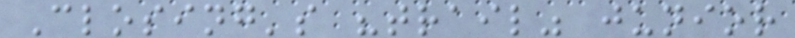Closing's "trail" junior
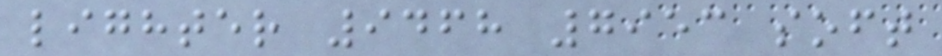lighter 9468 7953 soft
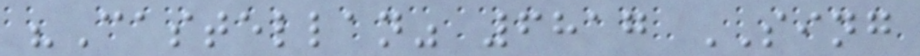"Castellan" 6817 SING
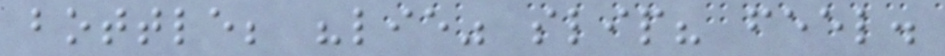bottle; "lie" slip? feel.
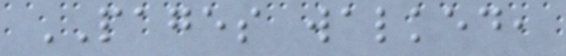PAGES walked,
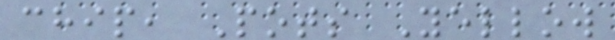chip, Pots Yellow
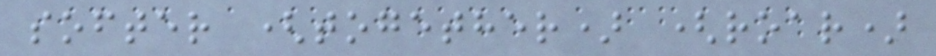softer (together) (roar)
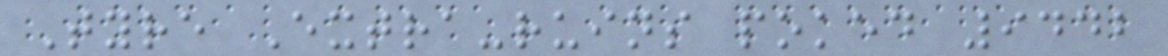Tyre Extra-ruins poked 9442
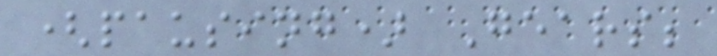(pausing) Gears;
